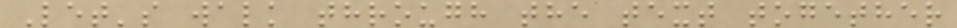Let's walk through the text together
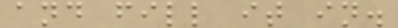and fill it in.
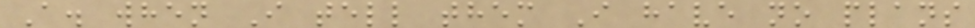A. when I tell them I have no plans
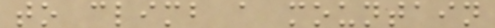to climb a mountain
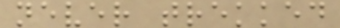never trekked
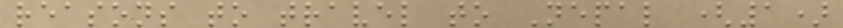reasons to travel to Nepal (1)
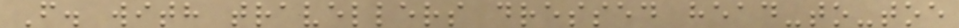F. with travellers dressed head-to-toe
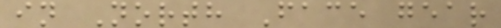in North Face gear
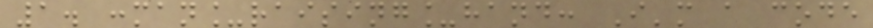1. :man_raising_hand: I'm a code
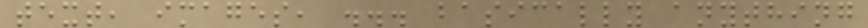text, images, ... basically anything
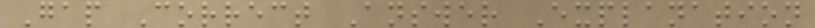Gap Correct Answer Explanation
